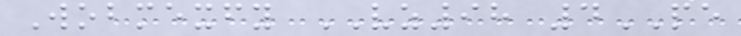Wobmexfy VZ98 4PE
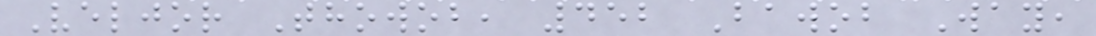Veljor Thowob, 452 Bawob Way,
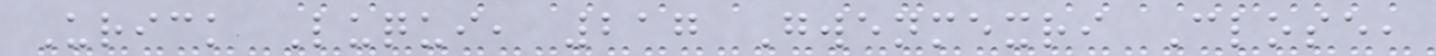Urick Luqui, 217 Gwenmexri Close,
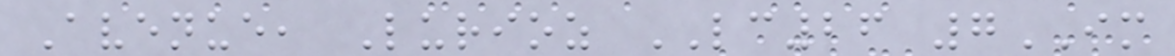Avenue, Lurioz LC26 7IM
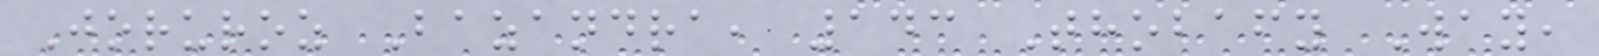Joruroz Bazandra, 143 Thobafy Way,
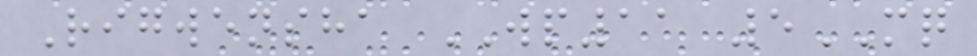Rigwensha WP11 5MQ
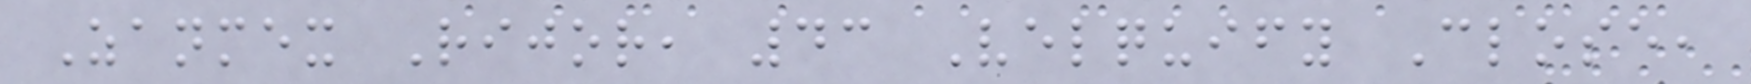Zanmex Rijor, 43 Velquify Close,
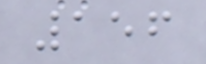156
